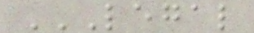LEGAL
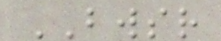BWSR
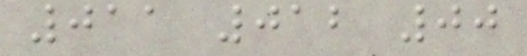011 012 00
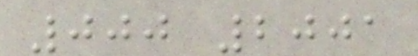000 2001
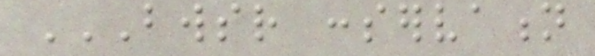BWSR CONSERVATION
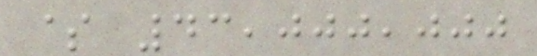$ 43,000,000
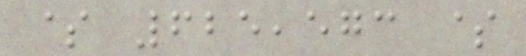$ 625,573 $
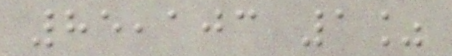85,103 1%
